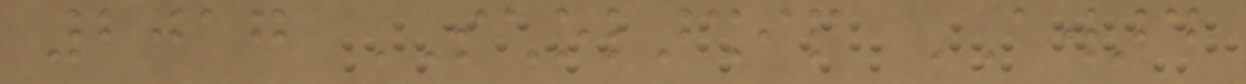2017 SCHOLARSHIP AWARD
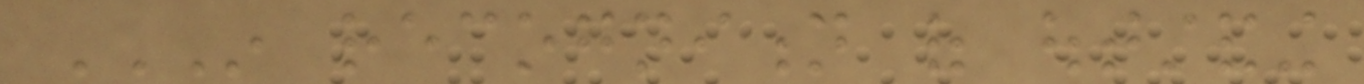IN RECOGNITION OF OUTSTANDING
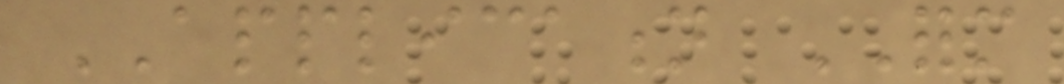APPLICATION FORM
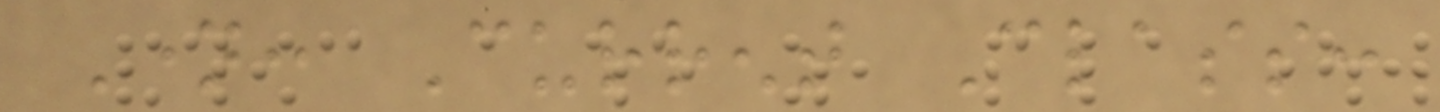Name: Current Class:
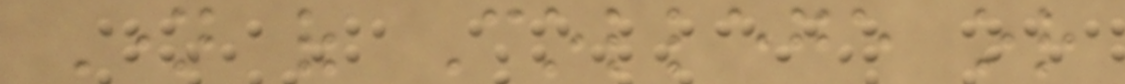Name of College or
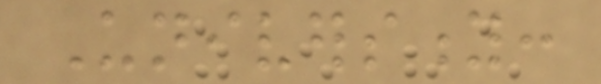University:
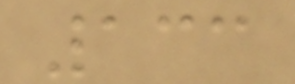133
